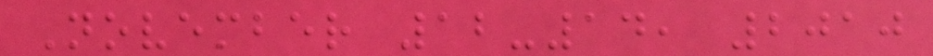November 12-14, 2010
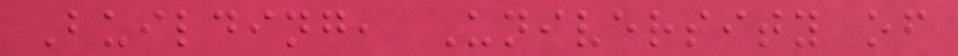Building, University of
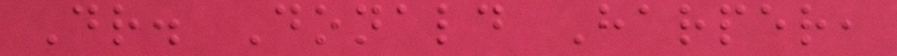Dr. Donald Harper,
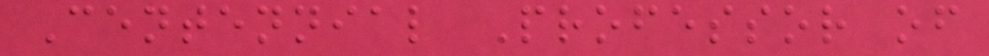Centennial Professor of
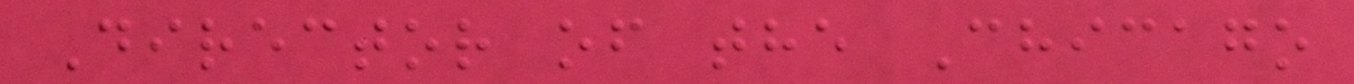Director of the Chicago
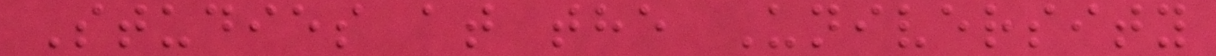Studies at the University
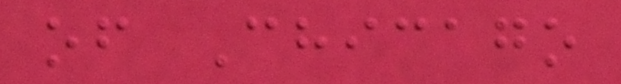of Chicago
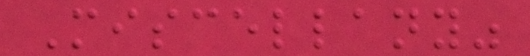Miscellany"
